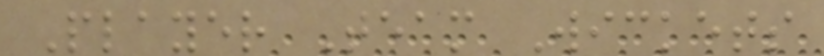Player Team Wickets
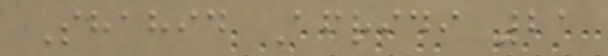Shahid Afridi 21
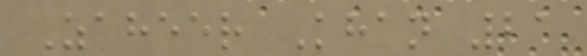Zaheer Khan 21
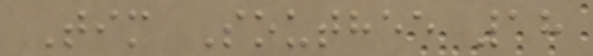Tim Southee 18
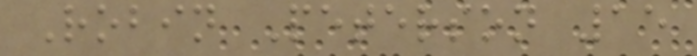Robin Peterson 15
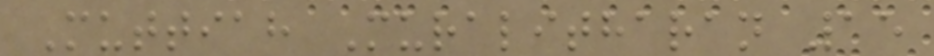Muttiah Muralitharan 15
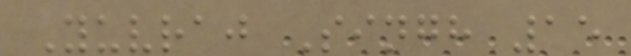Yuvraj Singh 15
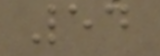54
